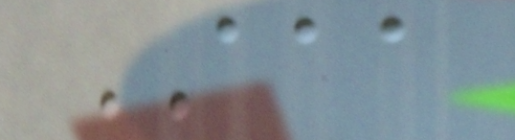AAA
